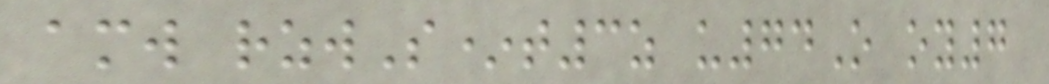amw rzwS*t3z u74O oy7
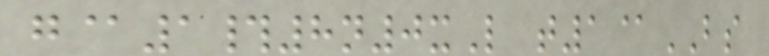g@1#8n0xL t1@BS
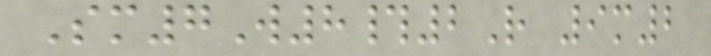Sm7W8#2R 9m2
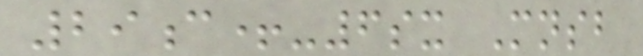29c+-6sx Mnsb
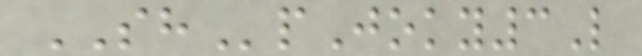SHpJoky3L
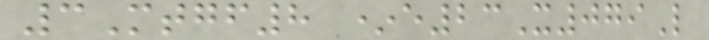3Mtgf8 *e23X079L
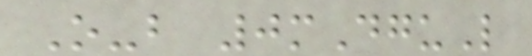O-b 0mDguL
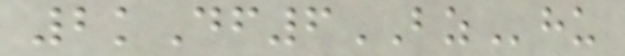2kDf6BZhu
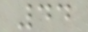44
